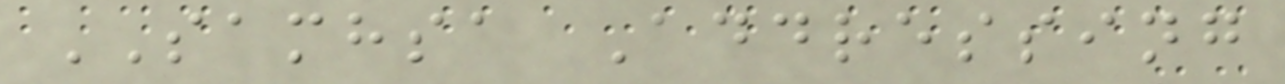SAMHSA Addressing
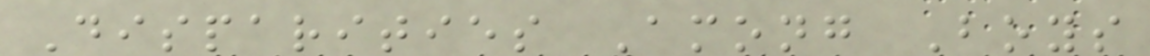Disparities Among Boys
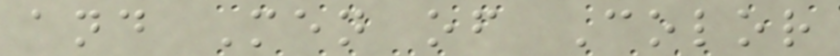and Men of Color
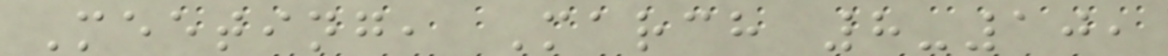Meeting, March 8-10,
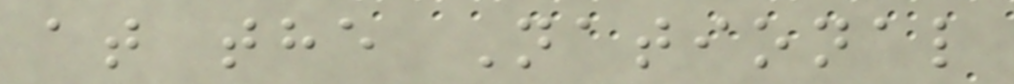at the National
